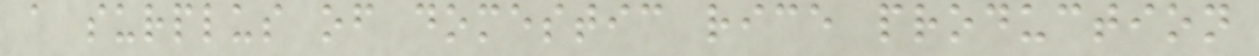a surplus of domestic rice production
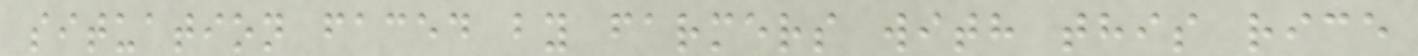situation faced by farmers with this rice
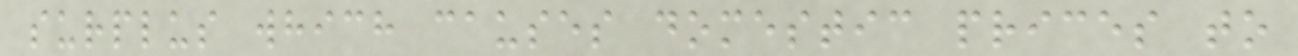surplus which causes domestic prices to
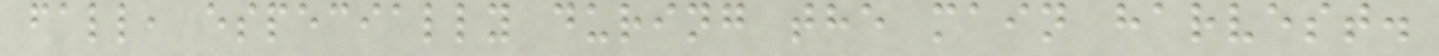fall, especially during the main harvest.
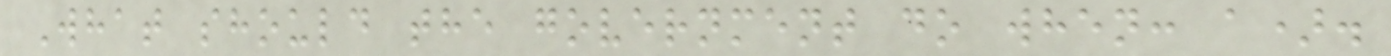What should the government do when: a).
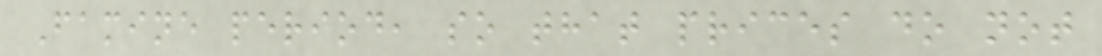Famine period, so that prices do not
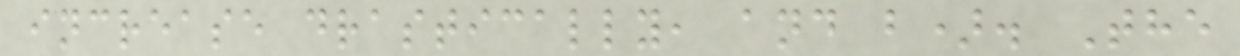increase drastically, and b). The
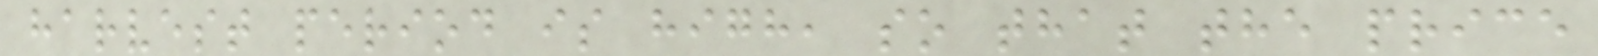harvest period is high, so that the price
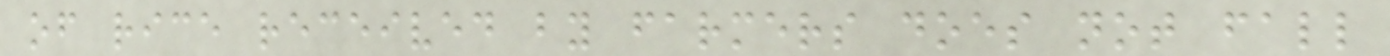of rice received by farmers does not fall
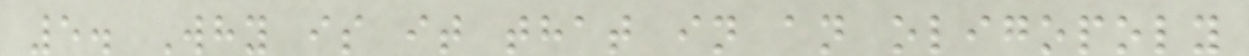5. Why is it that in an oligopoly
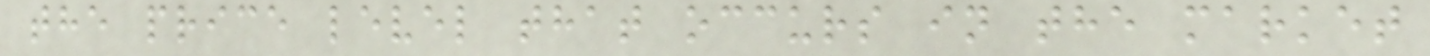the price level that occurs in the market
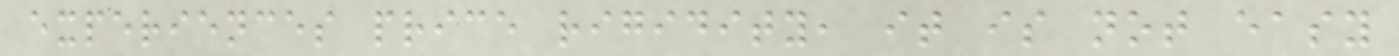experiences price rigidity, it is not easy
